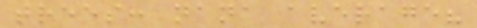trees: nana average?
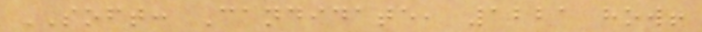SOFT: Candidate, 1221 how!
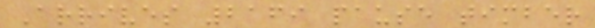Arrives 2169 pause timber
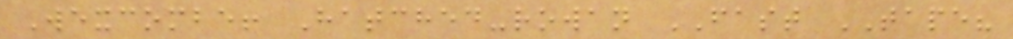Wexcombe! Hatched-rowan FAST TAPE?
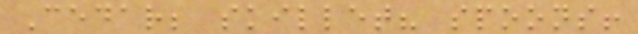Cedar; skillet? spoons!
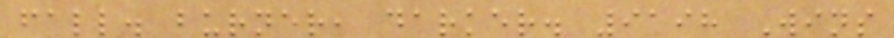fall. burner, darker. 9198 Wins
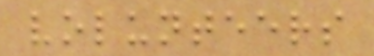volunteers
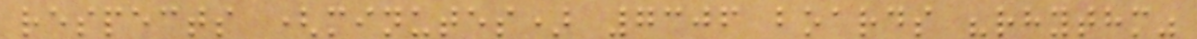respects (minutes) 7306 boards "rhythm"
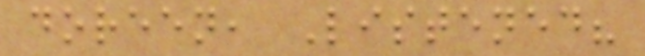doreen, Listened?
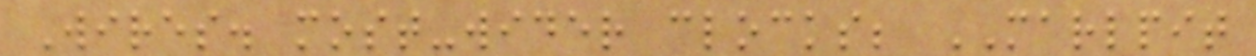Wires. most-wider clocks; MARLPIT
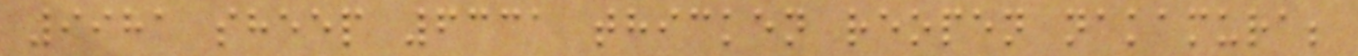9981 sheep 6331 thicken reopen nakamura;
